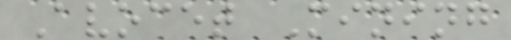Avocet Mining
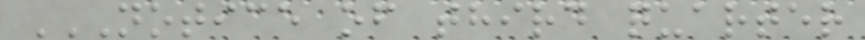NOTICE OF THIRD QUARTER
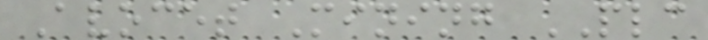Avocet Mining PLC
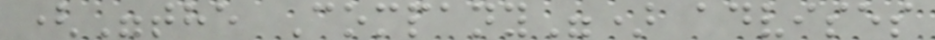("the Company") advises
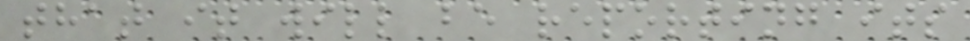that it will be reporting its
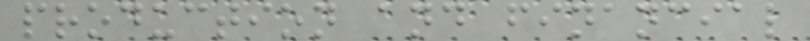production and financial
